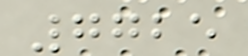7725
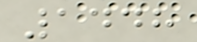1448
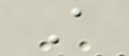A
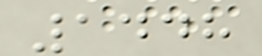1448
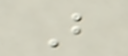B
